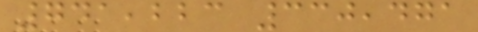741,223 330,471
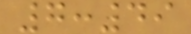7:49
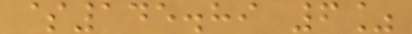$145.89 6%
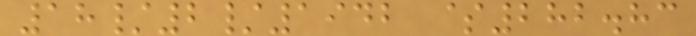18/2/1942 $282.83
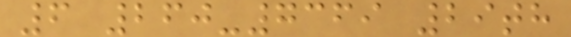6 260-7369 29th
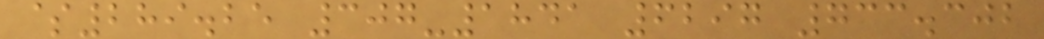$289.25 307-1841 6297 733.302
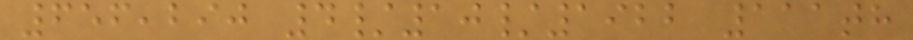656,290 4/10/1922 111th
